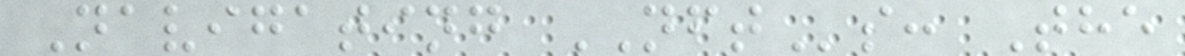Navigating NFTs: The
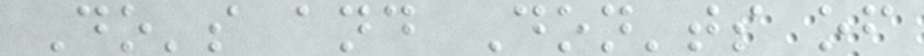Do's and Don'ts of
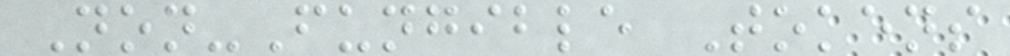Non-Fungible Tokens
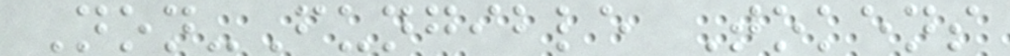Non-Fungible Tokens
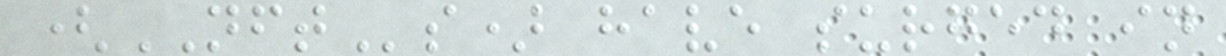(NFTs) have surged in
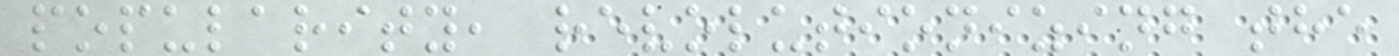popularity, revolutionizing the
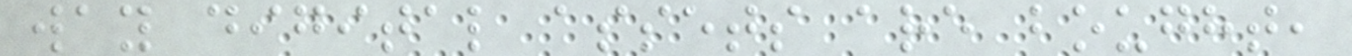way digital assets are bought,
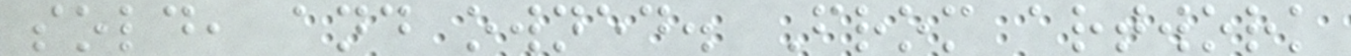sold, and owned. From artwork
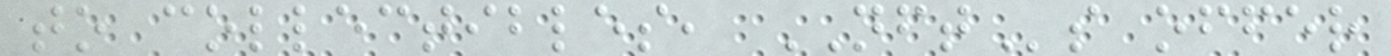to collectibles, NFTs offer
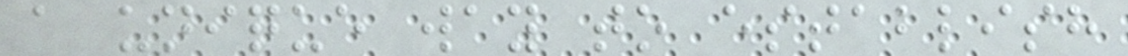a unique way to establish
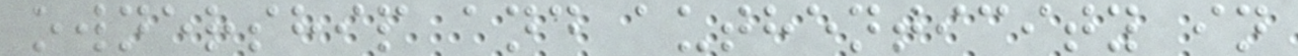ownership and authenticity in
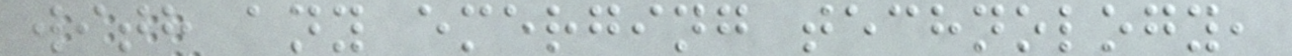with any emerging technology,
